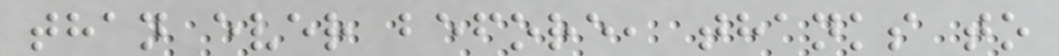than ever before, thanks to
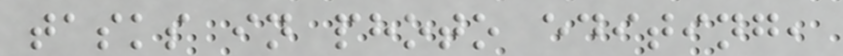tasks in photo editing,
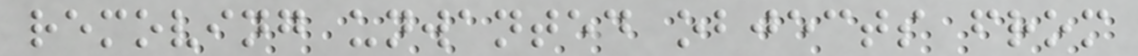removing unwanted objects from
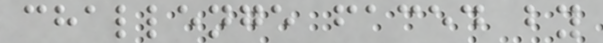challenge faced by
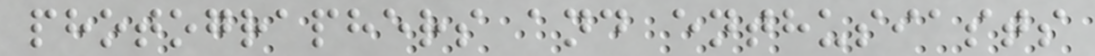photographers and enthusiasts
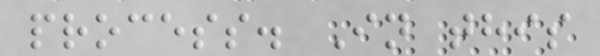process. In this
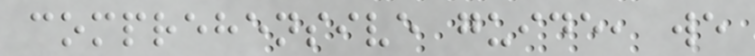comprehensive guide, we
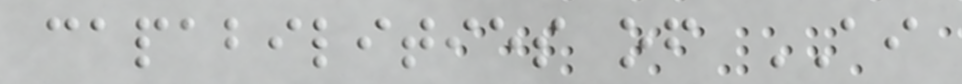capabilities of AI
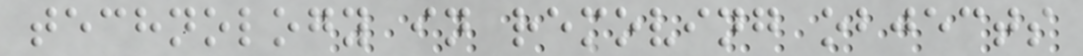technology in removing objects
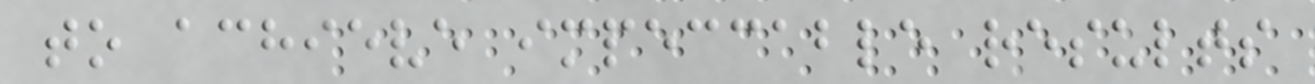to achieve impeccable results
